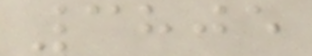3805
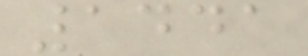1441
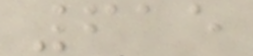615
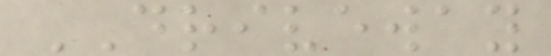DRIVEWAY
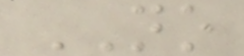NO
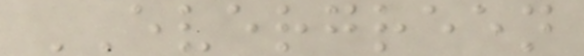EVERGREEN
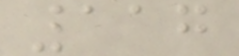117
